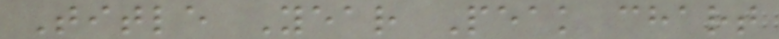Title Year Peak chart
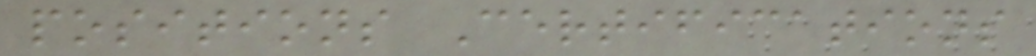positions Certifications
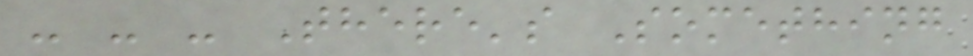- - - There's Something
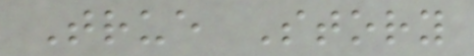True Story
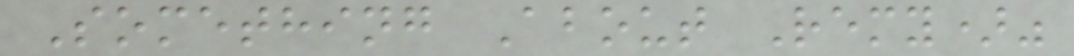Something About Remy)"
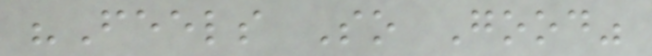"Feels So Good"
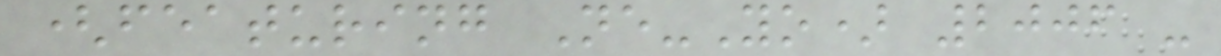(featuring Ne-Yo) 2006 -
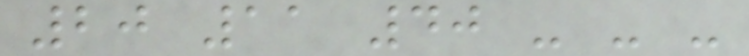20 11 40 - - -
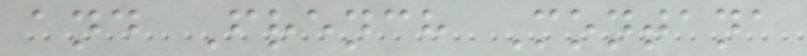and French Montana
